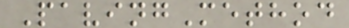PavingMethod
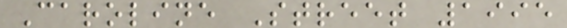Caroline Street 1995
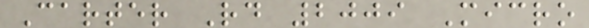Carter Rd 2009 Micro
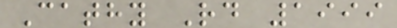Cathy Rd 1999
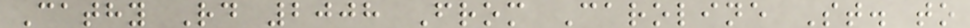Cathy Rd 2008 From Caroline St. to
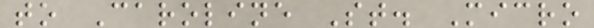to Caroline St. Micro
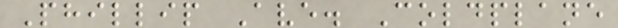Phillip Ave. Coldplane
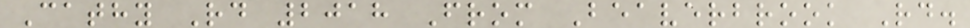Cathy Rd 2018 From Beaverbrook Rd.
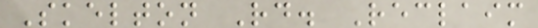Skelton Rd. Reclaim
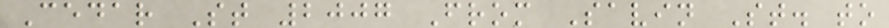Cedar St 2007 From Savin St. to
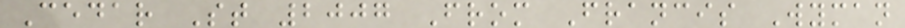Cedar St 2007 From Francis Wyman
